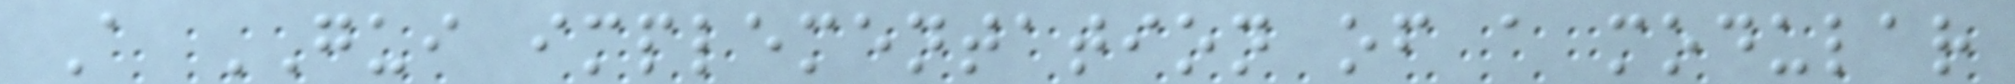A GUI implementation of a modular
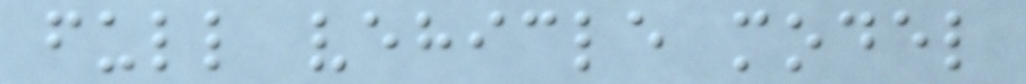full vehicle model
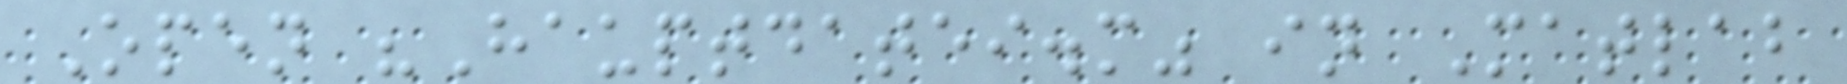Open "Hauptdatei.m" in Matlab
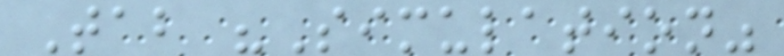Tab "Simulation"
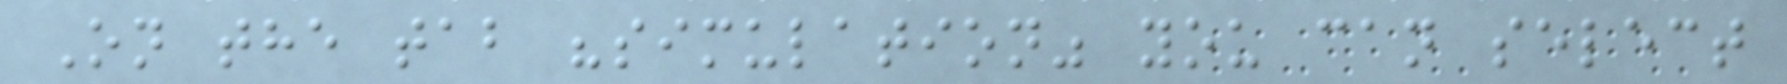On the tab "simulation" you can select
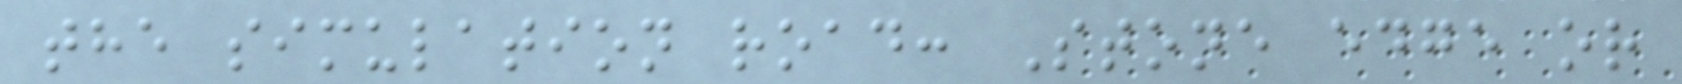the simulation road: Stone edge or
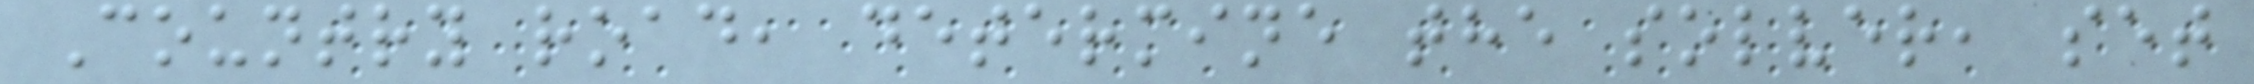Country road, determine the solver, set
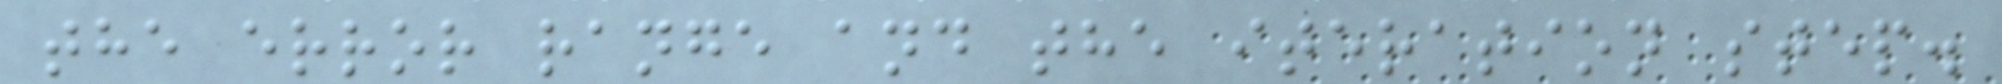the error range and the iteration step.
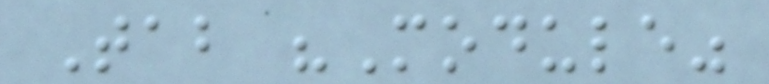Tab "Module"
